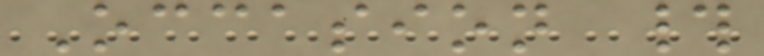Occasion #
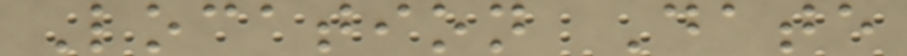Location Date
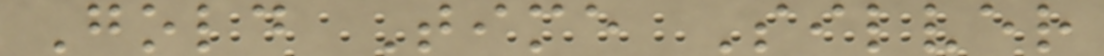Gold Time Silver
